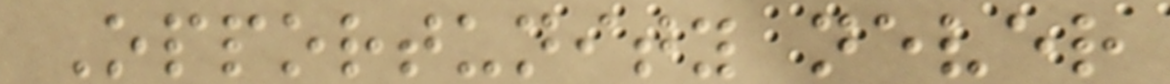Opportunity never
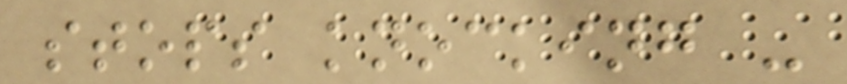stops knocking -
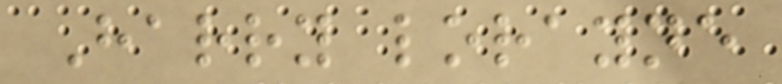Harry lorayne
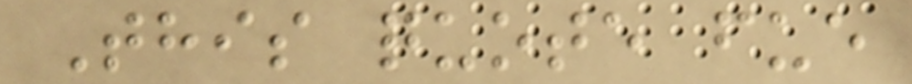This quote fue
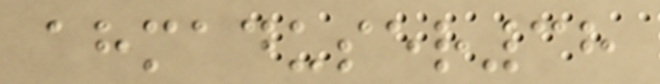ahmaduser38
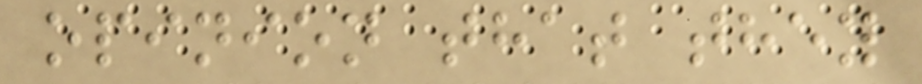opinion that they
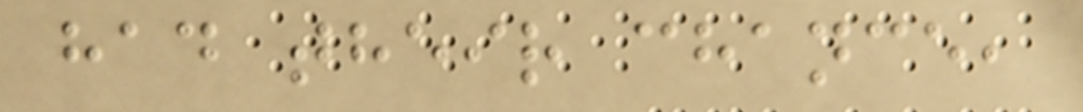had their chance,
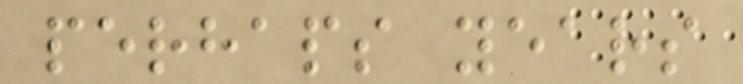perhaps years
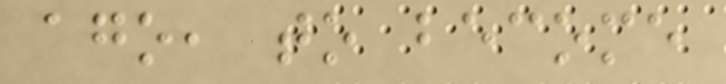ago, to become
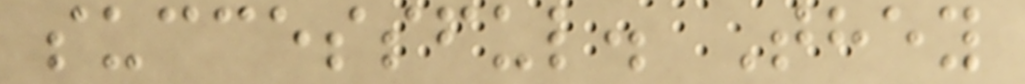successful. They
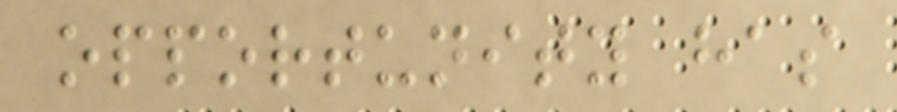opportunity has
